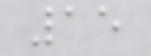15
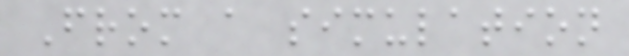From a simulation
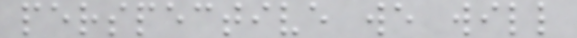perspective we will
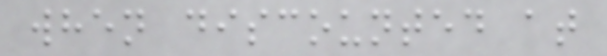when discounted at
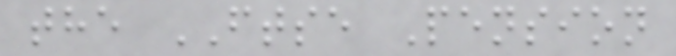the FTSE Pension
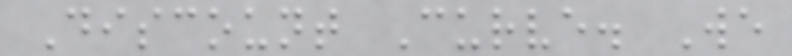Discount Curve. We
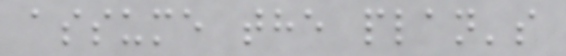assume the plan's
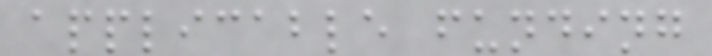applicable funding
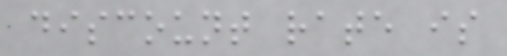discount rate is
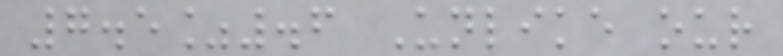7.5%.6 Unlike our
